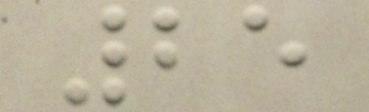25
